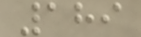189
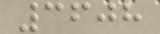3608
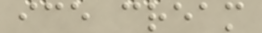ice cream
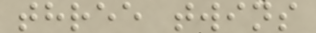three twins
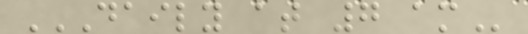DAILY AT 7 AM
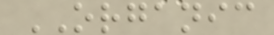ORGANIC
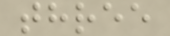three
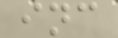inc
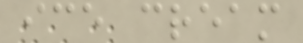ice cream
